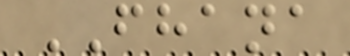FHANA
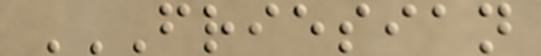FRIESIAN
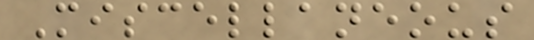Miscellaneous
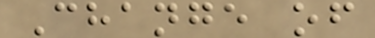Change of
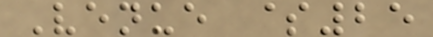Venue $25
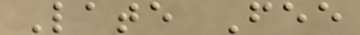Late Fee
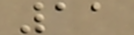11
